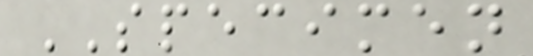SPECIMEN
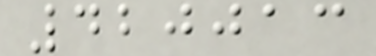420013
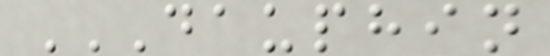DAUPHIN
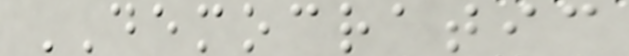DEMOCRATIC
